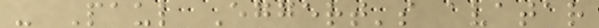- Paul Eggert's avatar
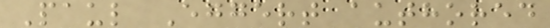Paul Eggert authored
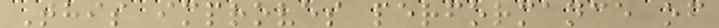This improves performance of
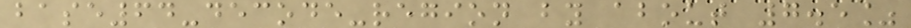base64-decode-region by about 7.5%
